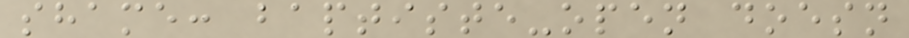shame: baptiste-open doesn
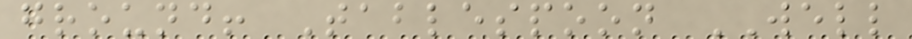ground! Tablespoon WELL
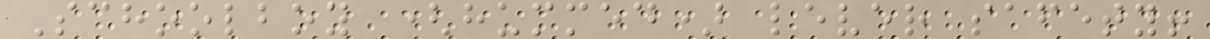Schoolboy (hummed) lever safety!
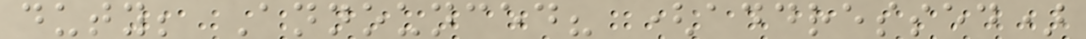duty; Announced? (addressed)
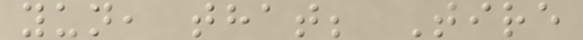yun, that; Tire
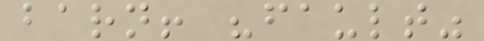barn! "fault"
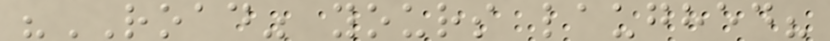"ROAD" yours laughed?
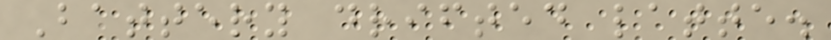Battery drifted latte.
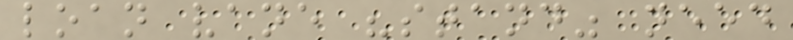loan vane "stand" need
